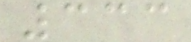333
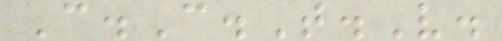C.C.T.V.
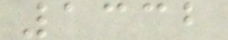1332
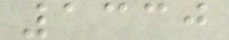1330
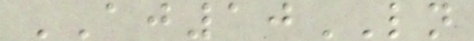AJ10LN
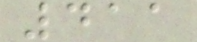411
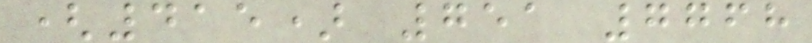(415) 751 7768
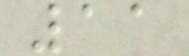11
